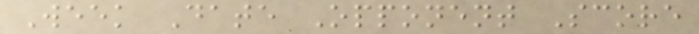Week Date Opponent Score
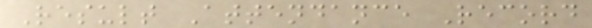Result Attendance Record
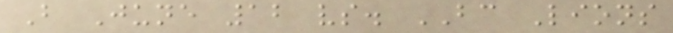B June 12 vs. BC Lions
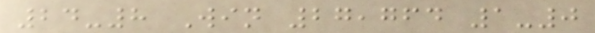24-8 Win 27,764 1-0
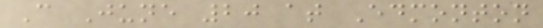C June 20 at Edmonton
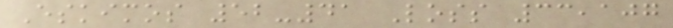Eskimos 52-41 Loss 33,107
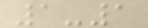1-1
